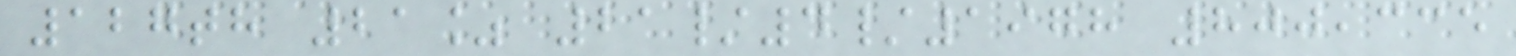127th 21% 21/4/1978 800,335
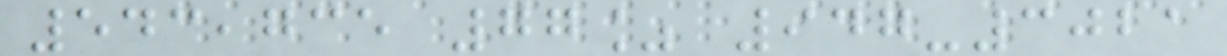543,735 77% 947-3021
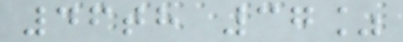46th 37%
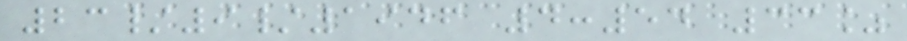23/9/1946 4:54 33%
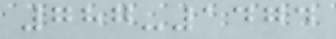787-1474
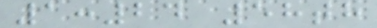1:24 58th
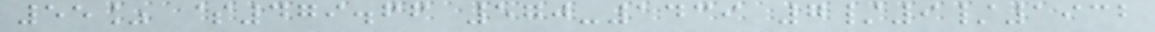55% $479.66 570-1439 7/9/1932
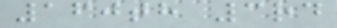160th 3rd
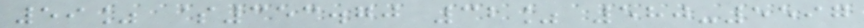59% $353.70 32% 580-5597
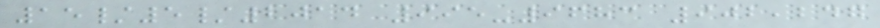15/5/2014 995-9683 902,247
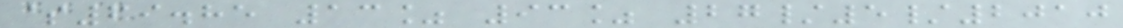$69.85 13% 93% 27/5/2010
